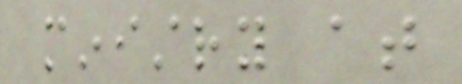ministry at
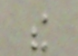the
